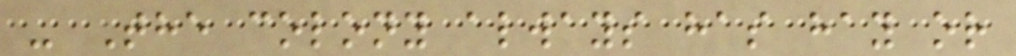- The colony always has hay or
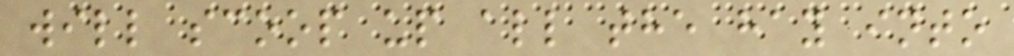will scoop up all the hay into
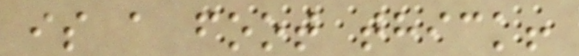is a foot thick!
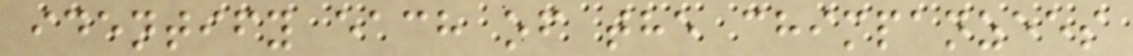identify each of the chimpanzees
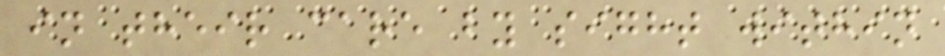in their care by sight within
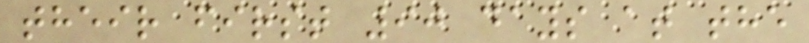their first 90 days at the
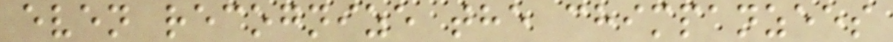even recognize the chimpanzees
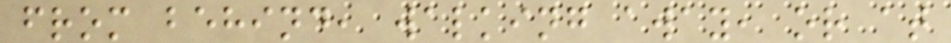from behind, walking away, or at
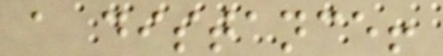a distance!
